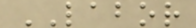LABOR
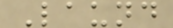Laund
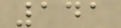141
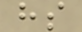hs
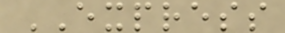EXPRESS
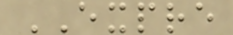EXPRE
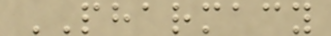PHARMACY
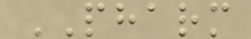PHARM
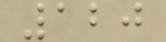120
